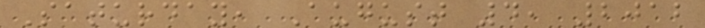Saturday, August 4, 2012
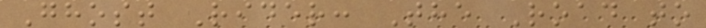Ghost Rider: The Road to
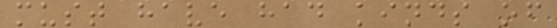must have had kinds of
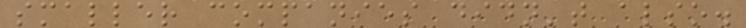smaller companies didn't also.
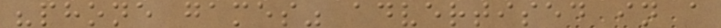"phone games" advertised in a
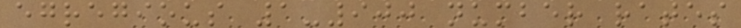egregious 1-900 number rates
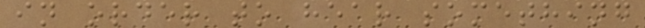in order to hear something
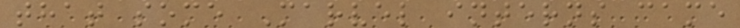that some Marvel interns came
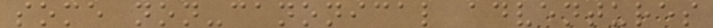some non-canonical adventures
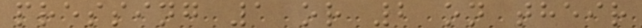pressing 1 or 2 on their
